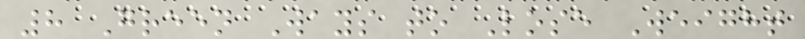8 Green Ways to Lose Weight
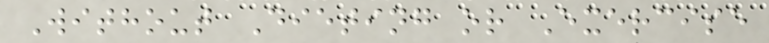Without Dieting or Exercise
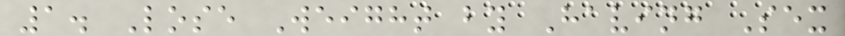1. Lose Weight by Having Sex
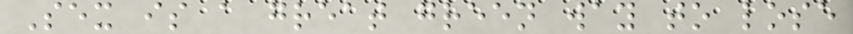Sex is a great green way to lose
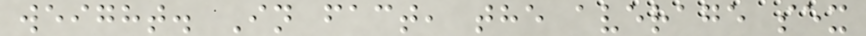weight. In fact, the average sex
